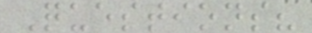Questions?
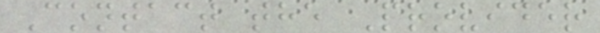Contact the Provider
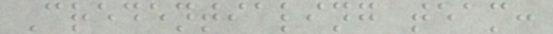Credentialing team:
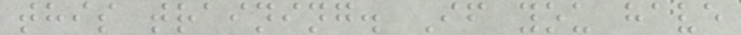this training. If you have
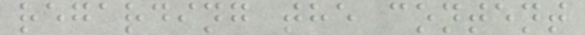regarding the content
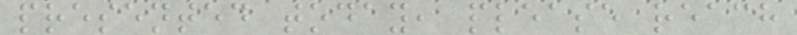presented today, please reach
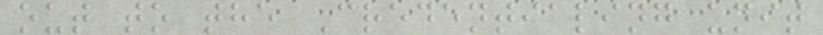out to the Credentialing unit
